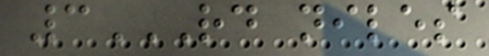3RD NILES
